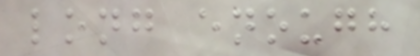long enough
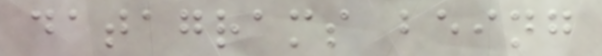datagrams being
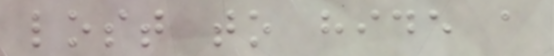lost to hide a
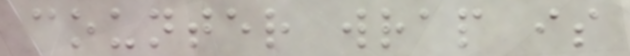counter wrap is
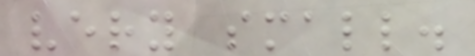very small.
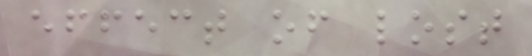effect of lost
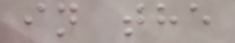in the
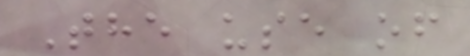The use of
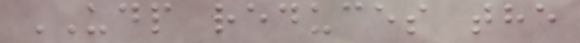UDP reduces the
